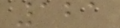121
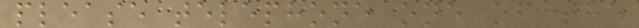please telephone one of the
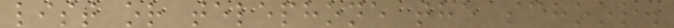list or telephone the school.
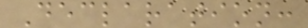Declaration:
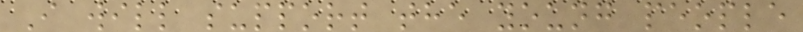I will support the young people
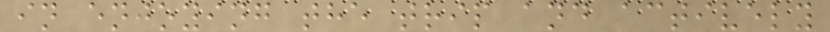in enjoying the trip and actively
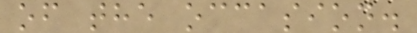of the occasion.
